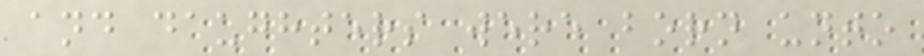and daughters were born unto
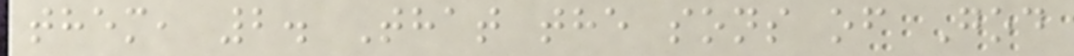them, 2. That the sons of God
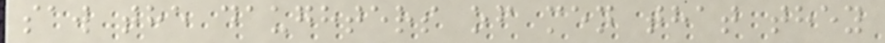saw the daughters of men that they
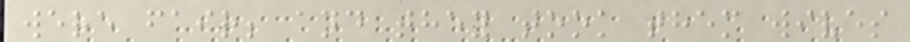were fair; and they took them wives
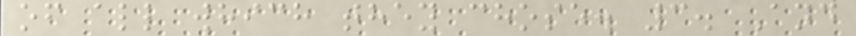of all which they chose. 3. And
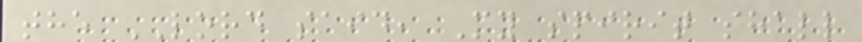the LORD said, My spirit shall
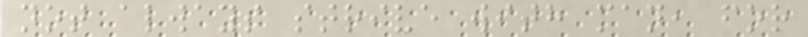not always strive with man, for
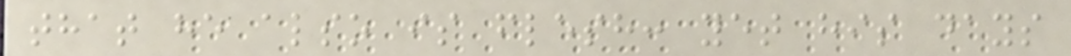that he also is flesh: yet his days
